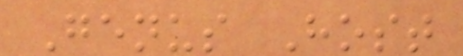Genus Host
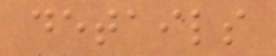details
